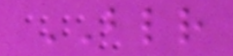BLR
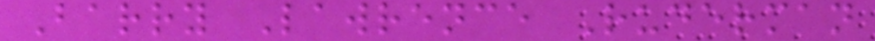Barry Lawrence Ruderman
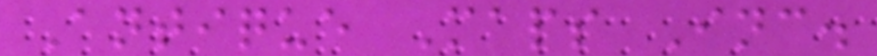Antique Maps Inc.
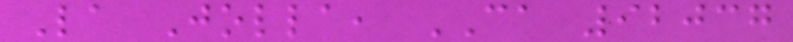La Jolla, CA 92037
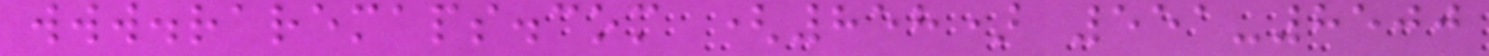www.raremaps.com (858) 551-8500
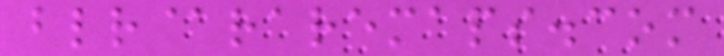blr@raremaps.com
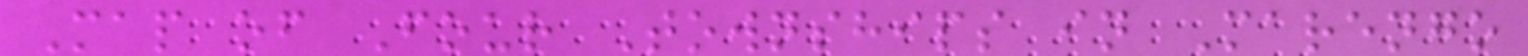Map of Four Townships in Marengo
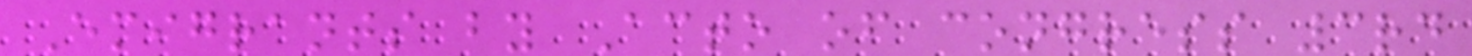Emigrants by Acto of congress 3rd
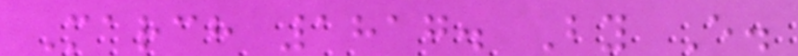March 1817. By E.
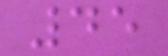45
